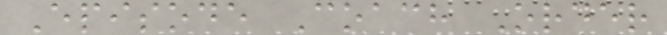Episode Coach Order
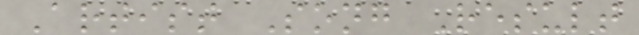Artist Song Result
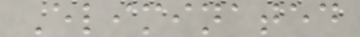Eliminated
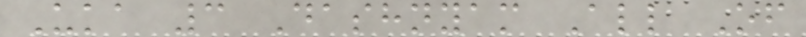Uka 3 Dashnyam All Of
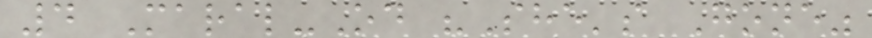4 Maral-Od "She's Gone"
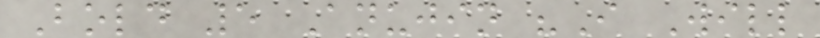Bold 5 Anujin "I Will
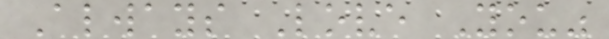Always Love You"
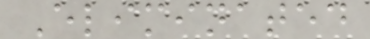Eliminated
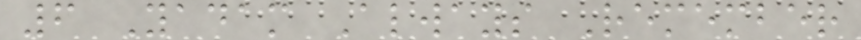6 Yadam Always Remember
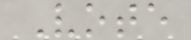Vote
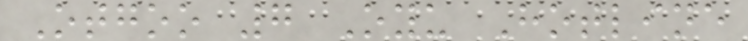Otgoo 7 Oyu Hotline
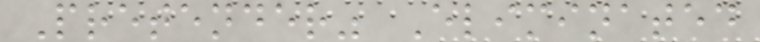Pretender" Eliminated
